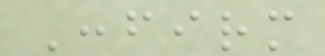Confirm
